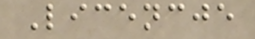Licencje
